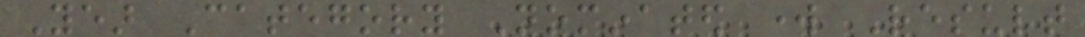Year Category Nominated work Result
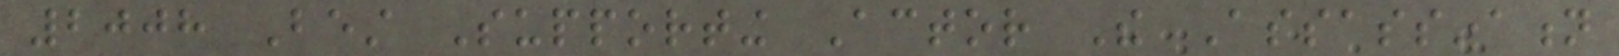2008 Best Supporting Actor The Assassination
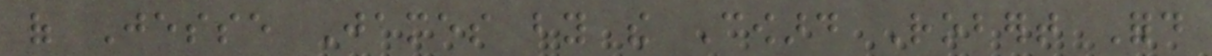of Jesse James by the Coward Robert Ford
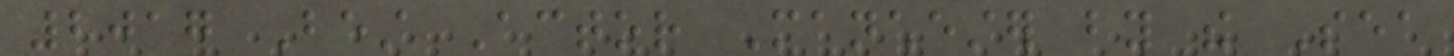2017 Best Actor Manchester by the Sea
